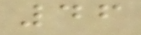46
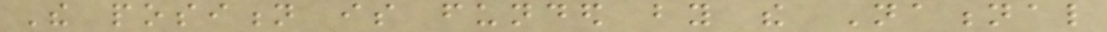The position is funded by the National
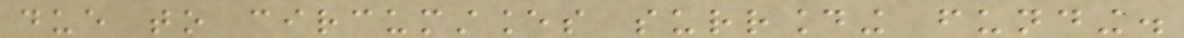due to circumstances surrounding funding.
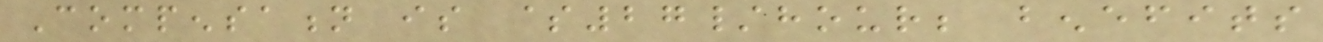Compensation is $27/hour; benefits
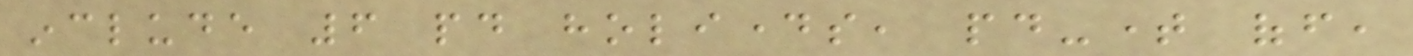include 6 paid holidays, paid-time off,
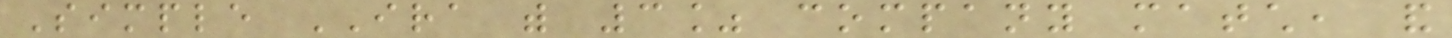Simple IRA with 3% company match, and
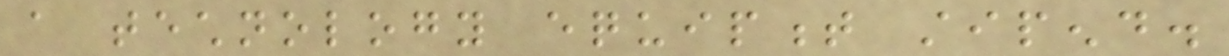a technology equipment stipend.
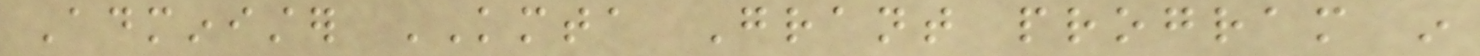Administer KMTA Grant program in
